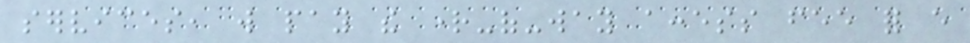services, will pay the right-of-way access fee for every
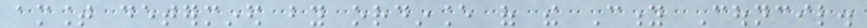amount determined by ordinance of the City Council.
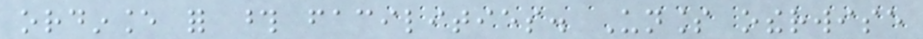ordinance for those facilities. Unless otherwise
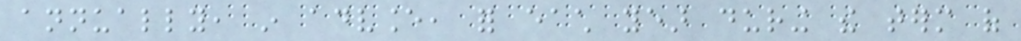annually, in advance, for each year during the term of
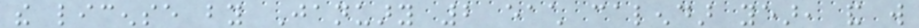the license by January 2 each calendar year, and will
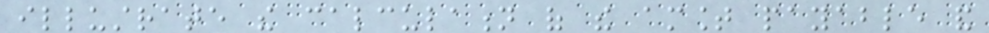illustrate the calculation of the amount payable and
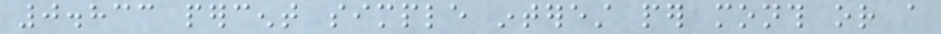0.833 percent simple interest per month or a
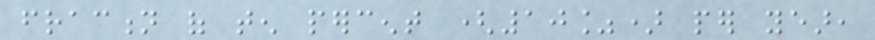fraction of ten percent (10%) per year,
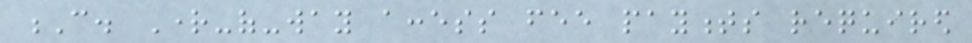C. Right-of-way access fee payments required
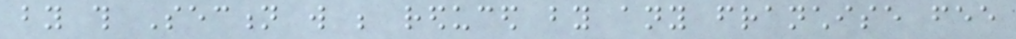by this Section will be reduced by any franchise fee
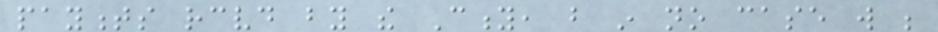payments received by the City, but in no case will be
